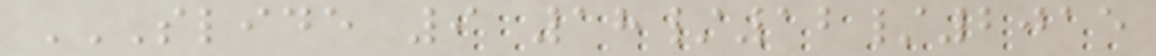SLIDE 9 18/12/2015
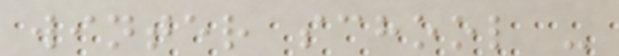winter school -
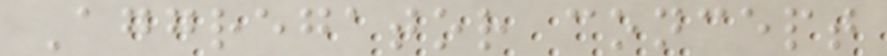Aggregator concept
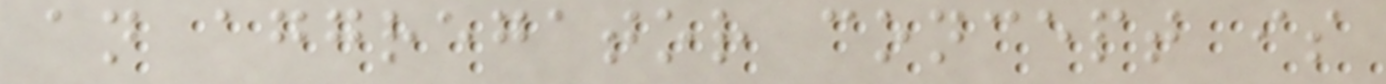an aggregator concept is
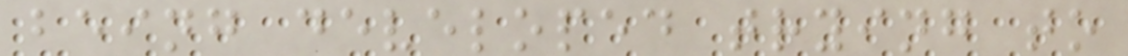being developed trying to
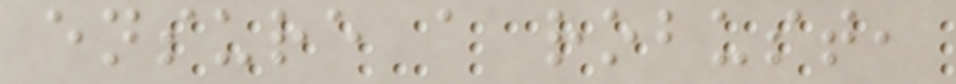ensure a robust,
